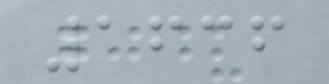1636
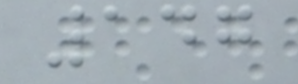147
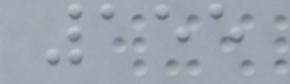155
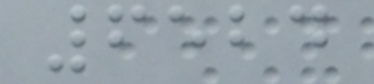6524
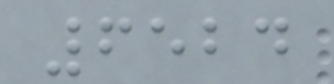6524
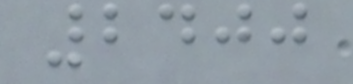2400
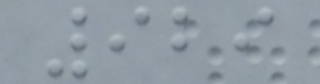929
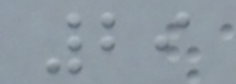29
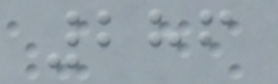286
